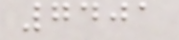7401
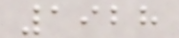1928
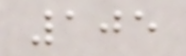105
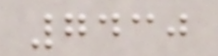7430
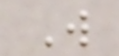W
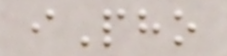iPho
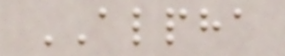ALPHA
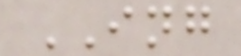ING
